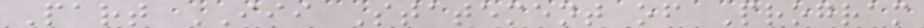Part III Statement of Program
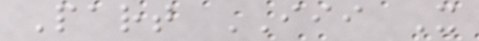Part III X
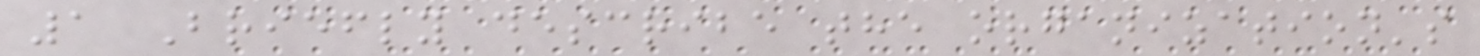1 Briefly describe the organization's
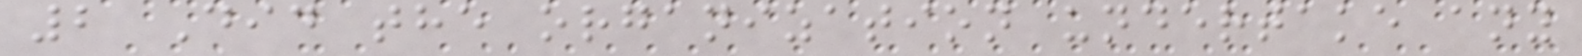2 Did the organization undertake any
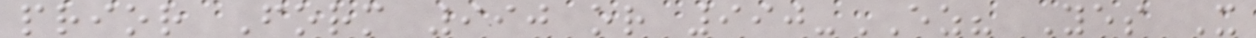prior Form 990 or 990-EZ? Yes X
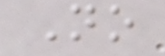No
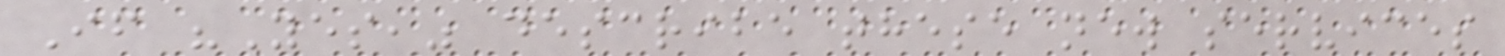If "Yes," describe these new services
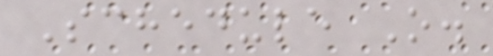Schedule O.
